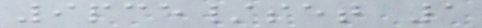9pce/set 1
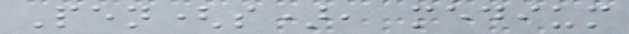Pen(s), medium
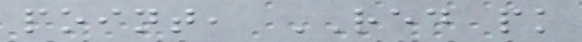point, RED pk
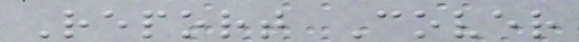Report Cover
